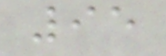95
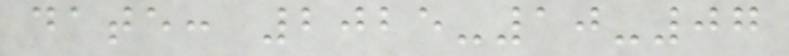date: 2025-10-07
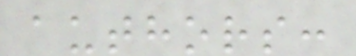authors:
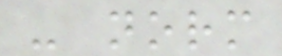- norm
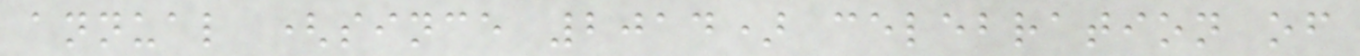annual (since 2014) celebration of
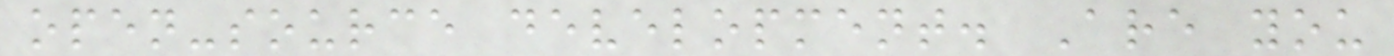open-source development. Are you
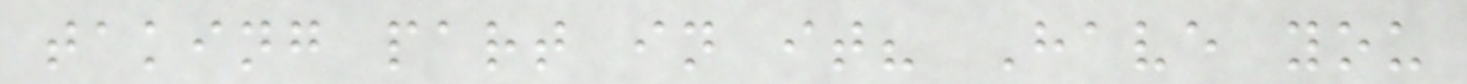taking part in it? Have you
